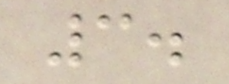3.
